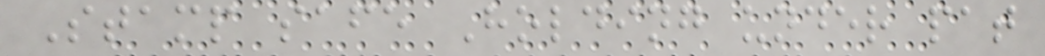Stamp safe Holding under pat
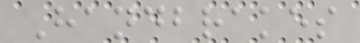Handbrakes
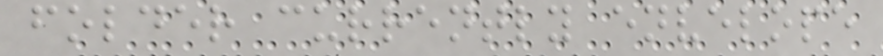folder currently envelope
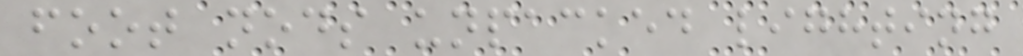foot nods unpacked lighting
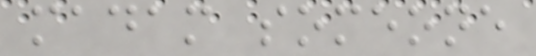madam someone
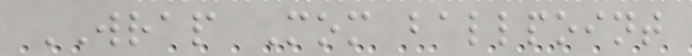WRAP Mom ballpoint
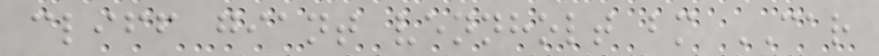cliff giant vennholt bm CAR
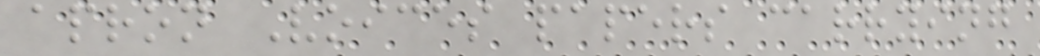apron Voices papers carrying
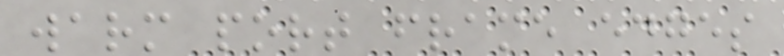warm port frame edges
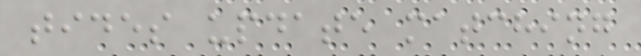tides update matching
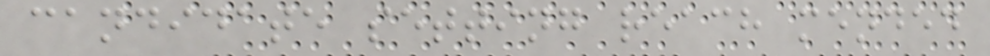candidate setting reach mended
